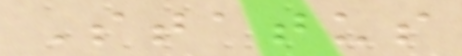Status
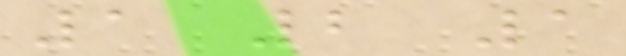1 2 1
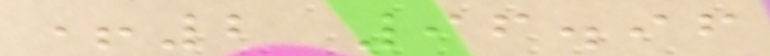+2 96.96
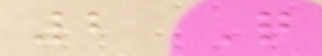2 Q
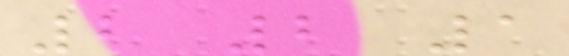2 2 1
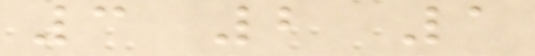3 2 1
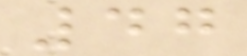47
